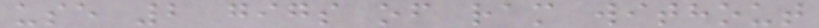use 2 gigs of ram without
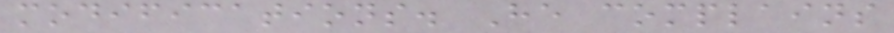modifications. He complains
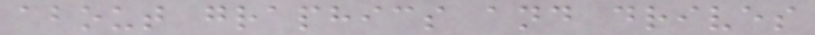about graphics and drives
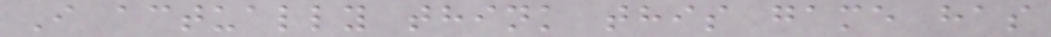I actually think this game has
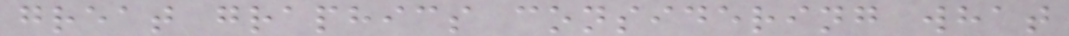great graphics considering what
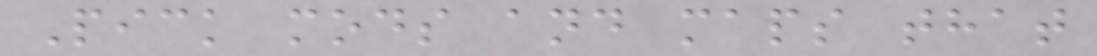Pick mods and maps that
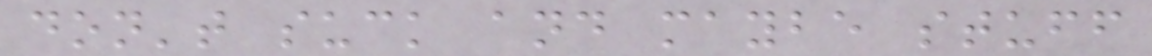don't suck and maybe stuff
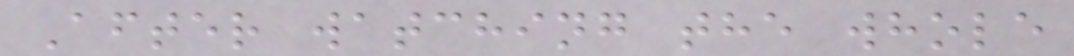After watching the whole
